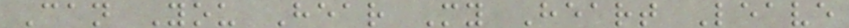Can You Hear My Heart Leave
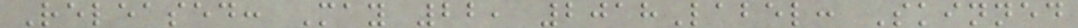Released: May 22, 2018Label: Skinned
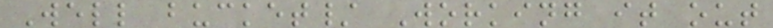Well bucket/ Working it out
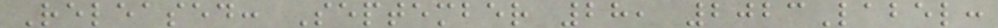Released: September 28, 2023Label:
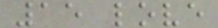15 love
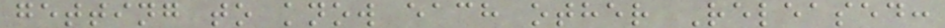getting to know each other Released:
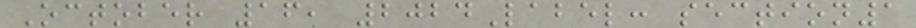October 16, 2024Label: section1
